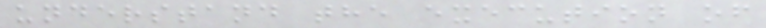understand the execution of
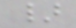}
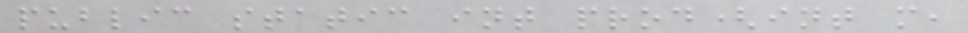public static int prod(int m,
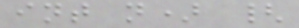int n) {
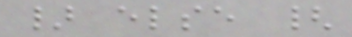} else {
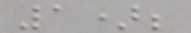1);
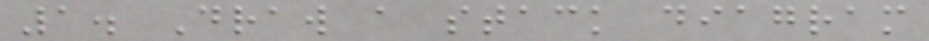1. Draw a stack diagram
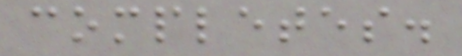completes.
